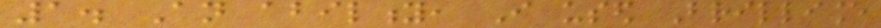1. An ability, I used Brilliance
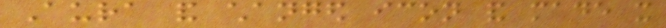Aura and changed icon and made it
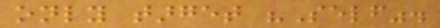only target "Self".
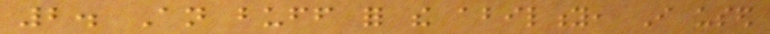2. An buff for the ability, I used
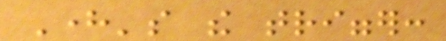Here's the trigger:
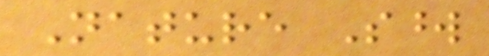Nature Sword
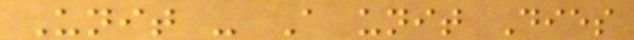Unit - A unit Dies
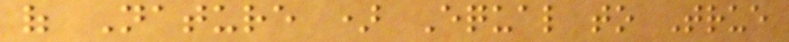of Nature ) Equal to True
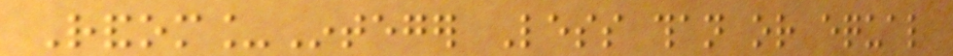Random_Integer Less than or equal
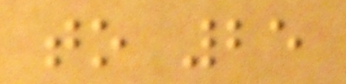to 25
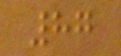87
